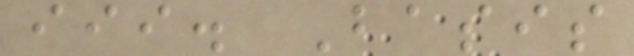iii. Basis
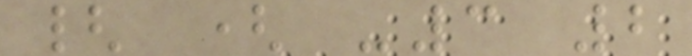{ ( -3 2
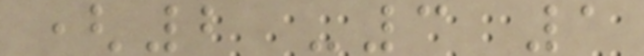(2 -3 1
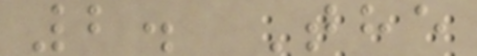2. The
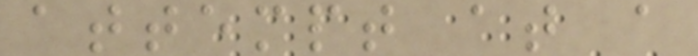attempt at a
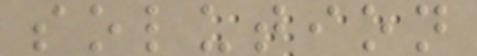solution
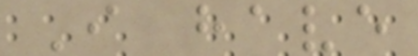I have
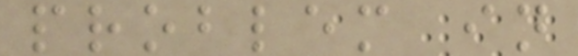problem in
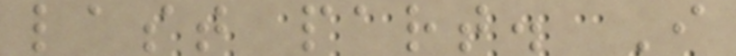last part. I
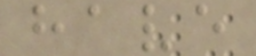have
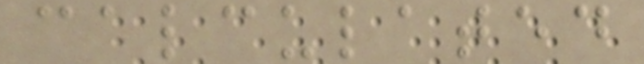calculated
